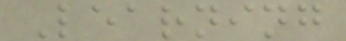Learning
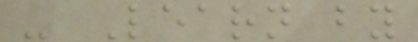- Learn by
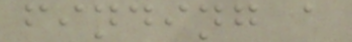finding a
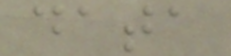data
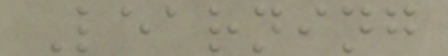Learning
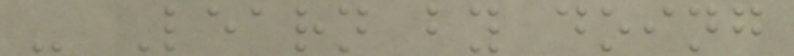- Learn by doing
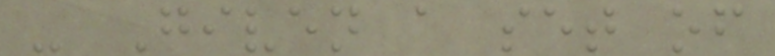- Given a set of
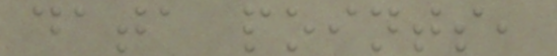data points,
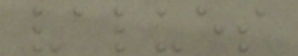values
